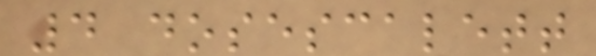4 dosescalett
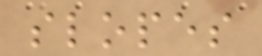slopes
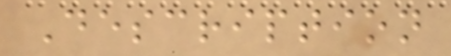Description
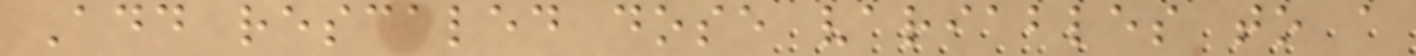Add rescaled dose variables to a
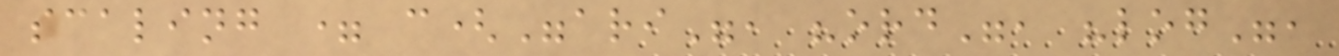scaling = c("ari", "ord", "log",
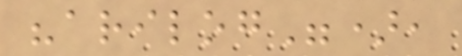"arilog"),
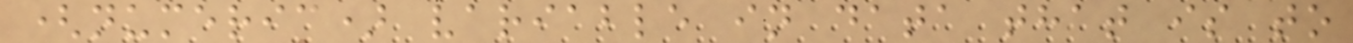(numeric) variable in data that is to
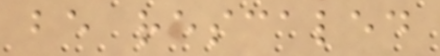be rescaled
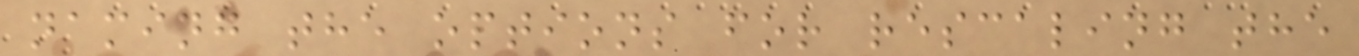naming the options for rescaling the
